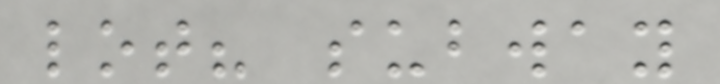lot? subway
